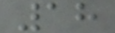18
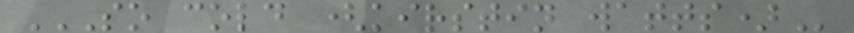SO COLD (KIRSTIN WATTS)
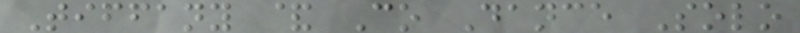Tiffany & Co Dance Solo
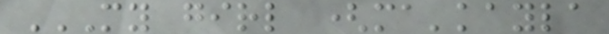MY GIRL (MA'KAYLA
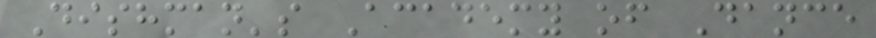Dishman's Academy of Dance
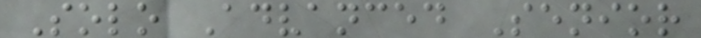Solo Advanced Senior
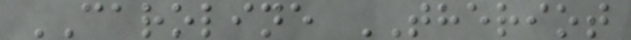CAROLINE THERIOT
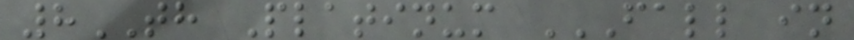8TH Platinum FALL IN
